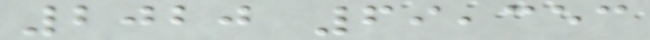2020 69,353
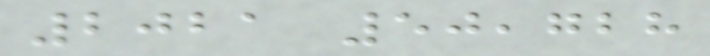2021 50,728
